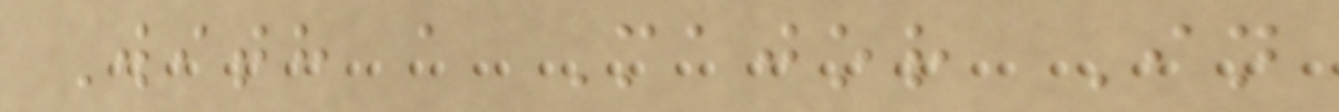With a Major In
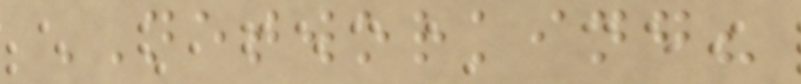NETWORKING?
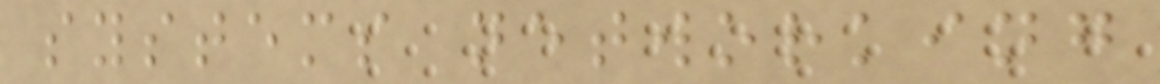systems networking
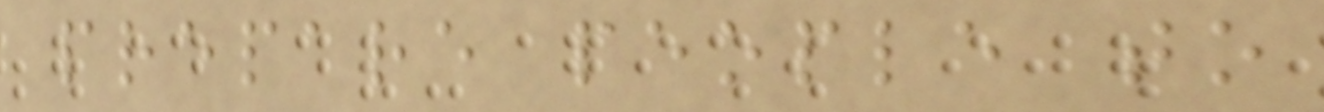prepare people to
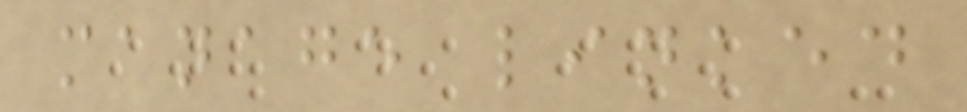manage linked
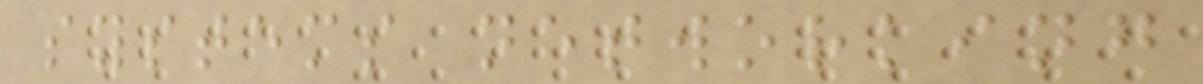systems networking
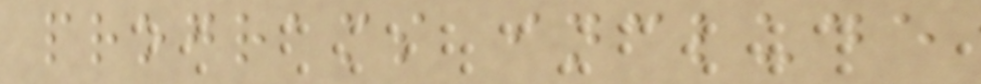programs include
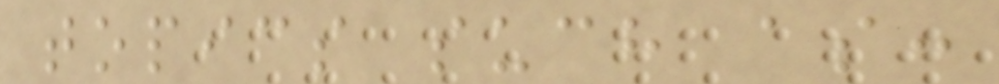topics such as:
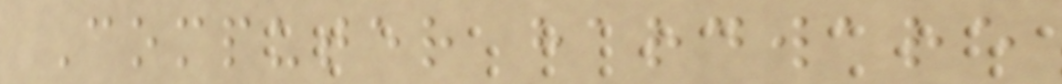Computer hardware
